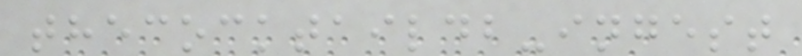thecocktaildb-ingest
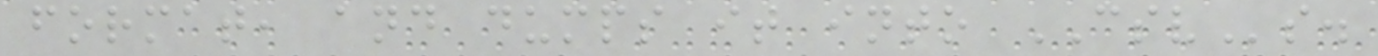format, and dumps it into CSVs.
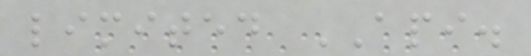limited API.
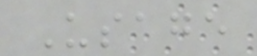Usage
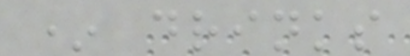* drinks
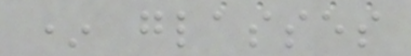* glasses
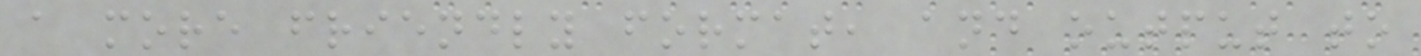a more friendly format, and output to
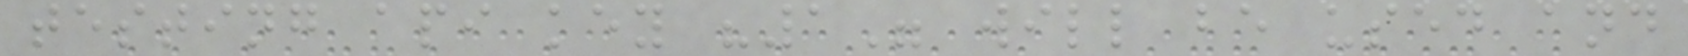testing api key "1" will be used and
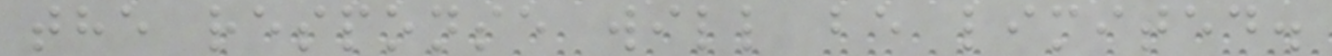the response will be limited.
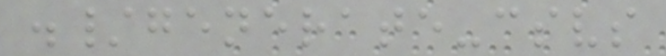./generate-csvs
